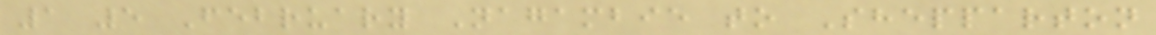1 5 February Nagambie to Shepparton
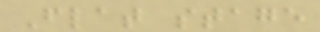Flat stage
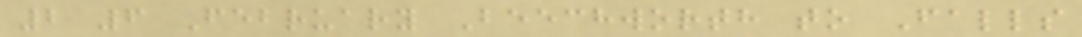2 6 February Beechworth to Falls
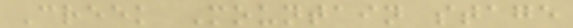Creek Mountain stage
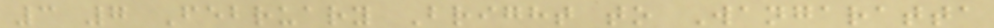3 7 February Bright to Wangaratta
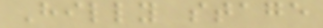Hilly stage
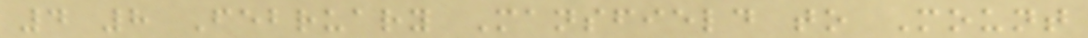4 8 February Mansfield to Mount
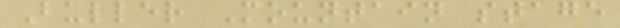Buller Mountain stage
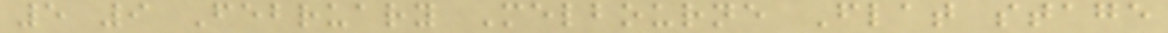5 9 February Melbourne Flat stage
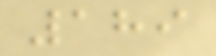189
